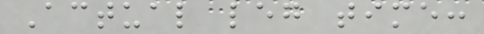Actual leg time:
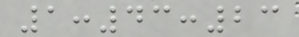1:43:23
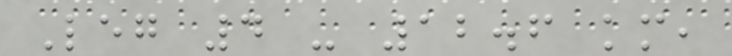Leg 4 - 12.6 km,
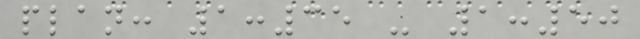plan: 1:35 - 1:50
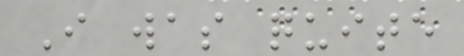I was quite
